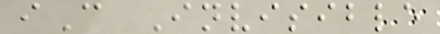iC Invisible
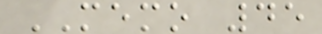MEMO 45
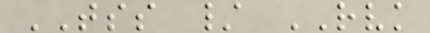TSS / RVK
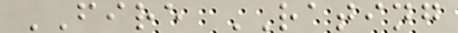FIRE RATING
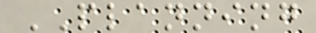PLANNING
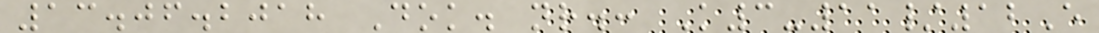13.06.2018 Dok. nr.: K3-11/12E
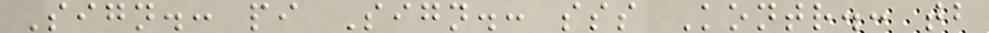Sign.: pi Sign.: sss Kontr.: tb
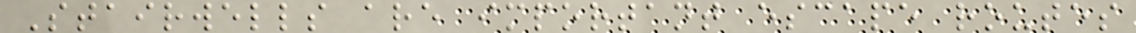Stairwells are important escape routes
